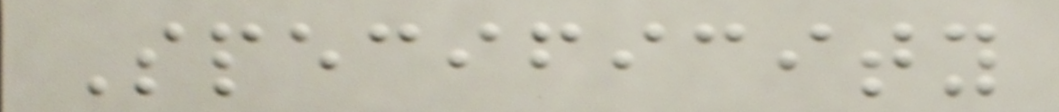Specificity
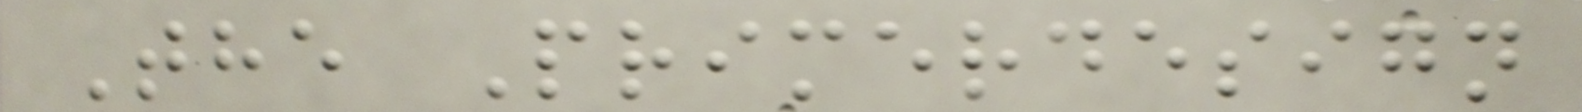The Primerdesign
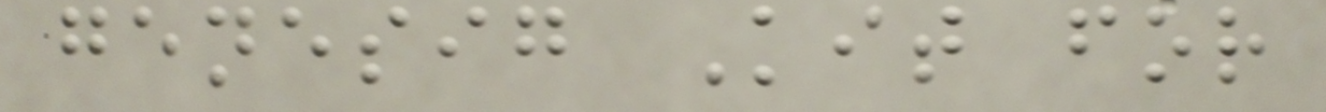genesig Kit for
